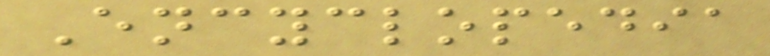Encyclopedia
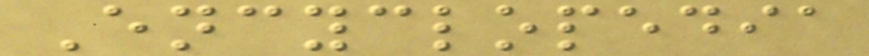Encyclopedia
